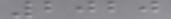2020
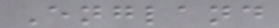England
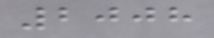2008
